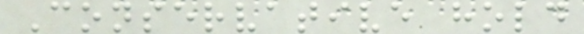Conservative hold
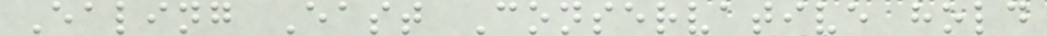Ealing East Conservative hold
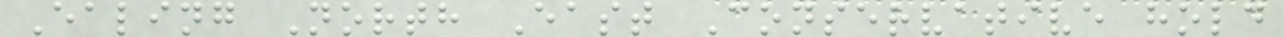Ealing North East Conservative hold
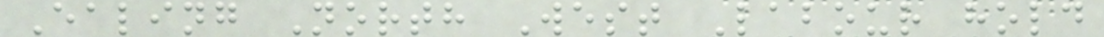Ealing North West Labour hold
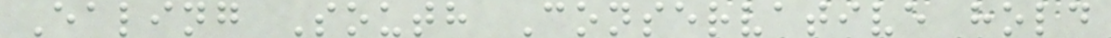Ealing South Conservative hold
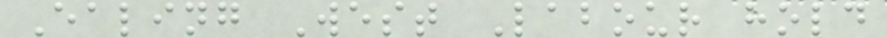Ealing West Labour hold
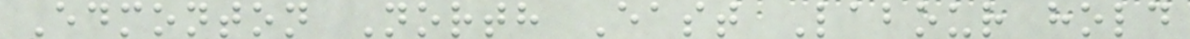Edmonton North East Labour hold
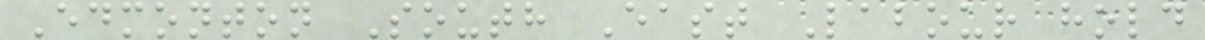Edmonton South East Labour hold
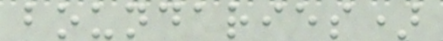boundaries)
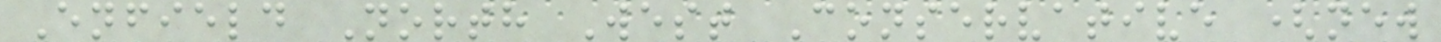Enfield North West Conservative (new
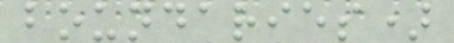boundaries)
